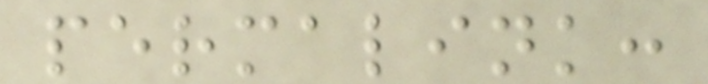permalink:
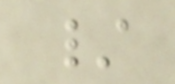/
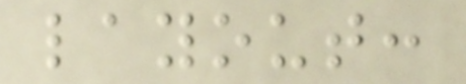layout:
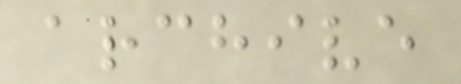archive
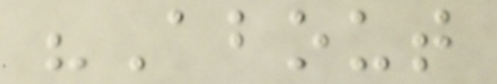"About
